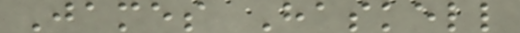James Haskell
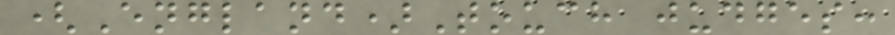(England)Touch judges:
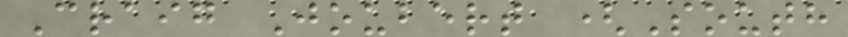Craig Joubert (South
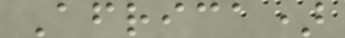Africa)
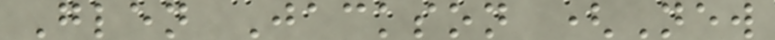Glen Jackson (New
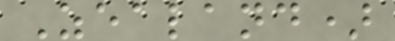Zealand)
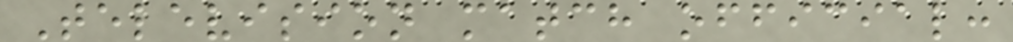Television match official:
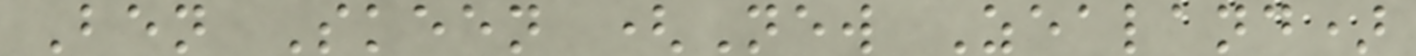Ben Skeen (New Zealand)
